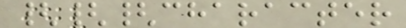{{{character
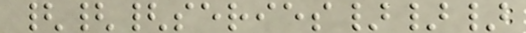{{{series}}}
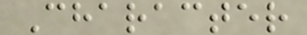Character
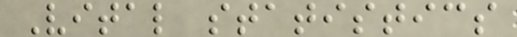Vital statistics
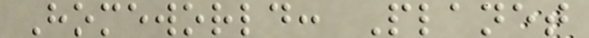Homeworld: Planet
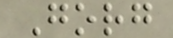Gorg
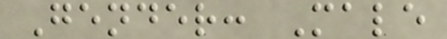Gender: Male
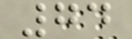74
